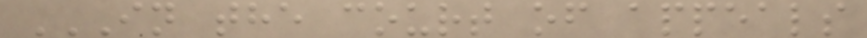IN THE COURT OF APPEALS
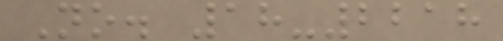No. 18-2218
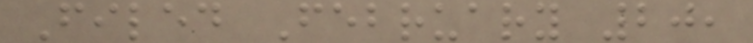Filed February 20,
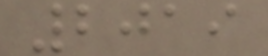2019
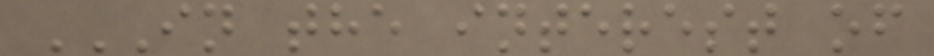IN THE INTEREST OF
